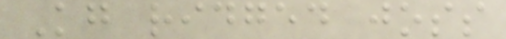Kg ridged joss
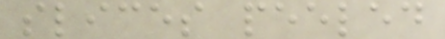slices peeled
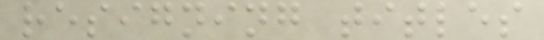resigning titles
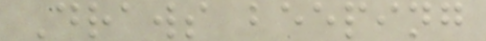Draws beeping
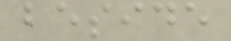beside
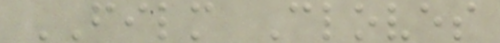FILM Cloves
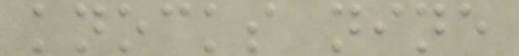knocks nine
